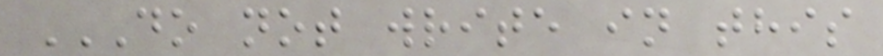DO NOT WRITE IN THIS
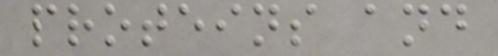proteins and
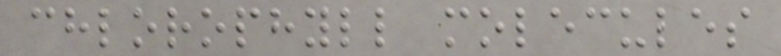chlorophyll molecules
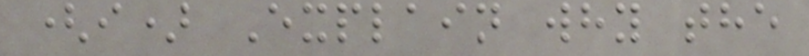(i) Explain why the
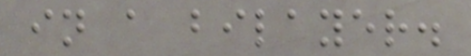in a bilayer.
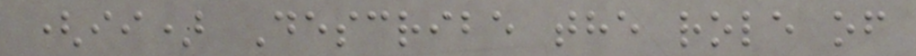(ii) Describe the role of
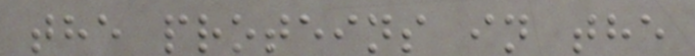the proteins in the
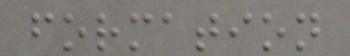formation
